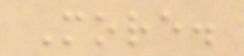More.
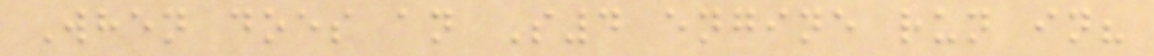When does an S4 engine run in?
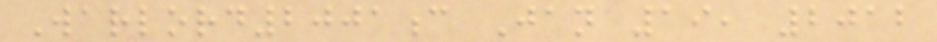Warlord2001c Jan 19, 2012
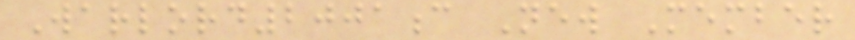Warlord2001c New Member
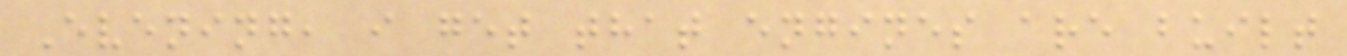Evening, i get that engines are built
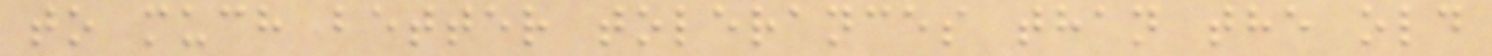to much better tolerances than the old
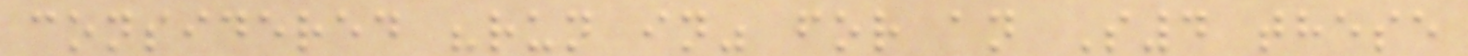considered "run in" for an S4 these
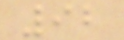92
